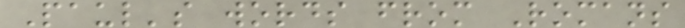Paul's words from Romans
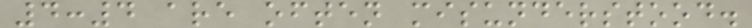4:4 are often misunderstood.
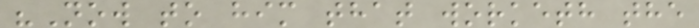"Now to him that worketh the
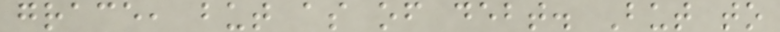grace, but as of debt. But to
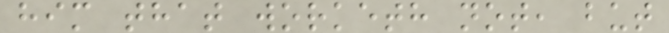him that worketh not, but
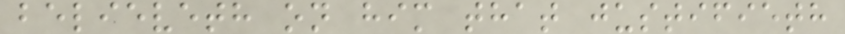believeth on him that justifieth
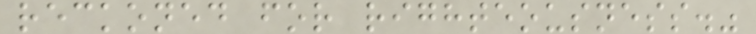reckoned for righteousness."
